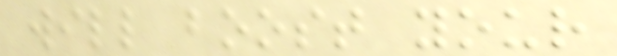will boost your
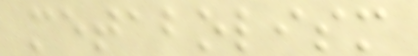metabolism
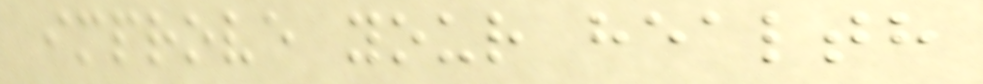improve your health
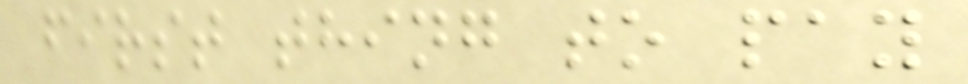first thing to pay
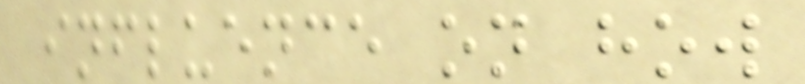influence on how
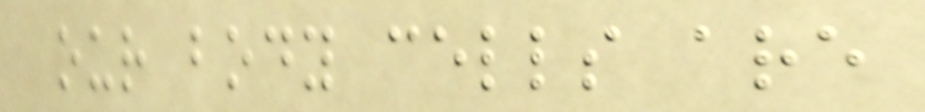our body cells are
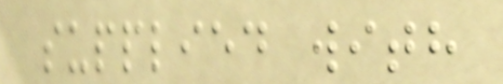supplied with
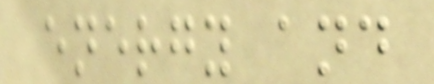energy and
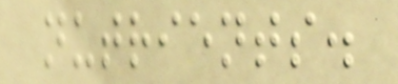nutrients.
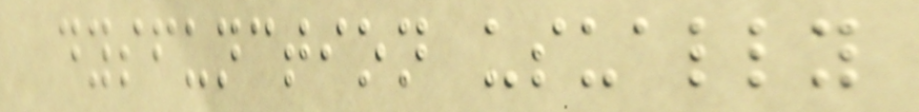dysfunction usually
